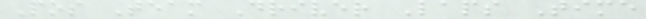Pos Team Driver Laps Time
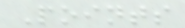Points
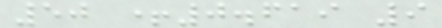50 +0.619 9
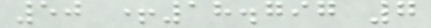50 +18.797 7
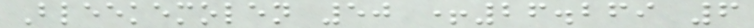Bleekemolen 50 +26.269 6
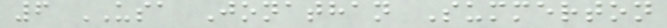6 USA Jonathan Summerton
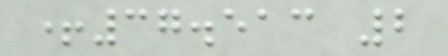+37.513 2
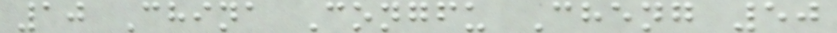10 China Congfu Cheng 50
